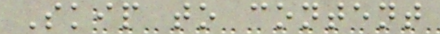Skip to content
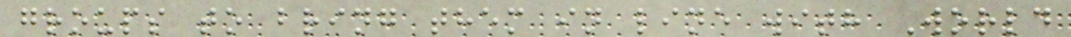groups to bring them in line with World
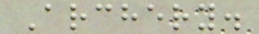Archery.
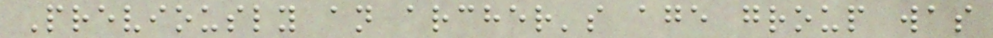Previously an archer's age group was
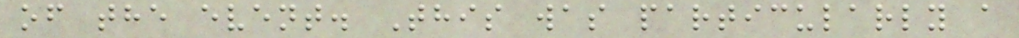of the event. This was particularly a
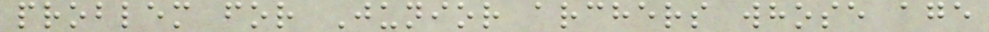problem for Junior archers whose age
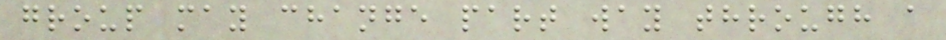group may change part way through a
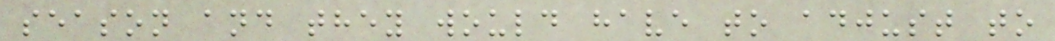season and they would have to adjust to
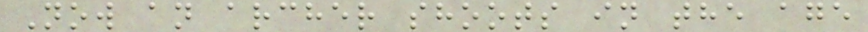Now an archer shoots in the age
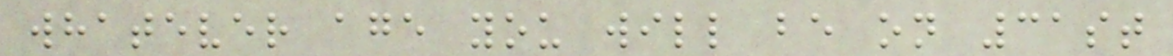whatever age you will be on 31st
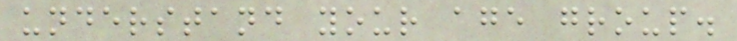understand your age group.
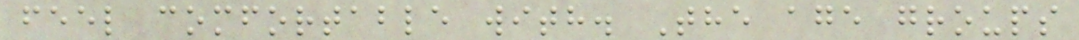feel comfortable with. The age groups
